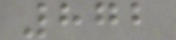872
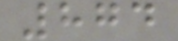874
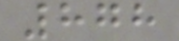878
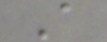A
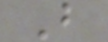B
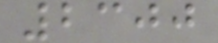2300
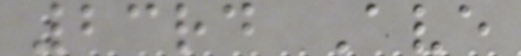23rd Ave
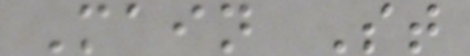Main St
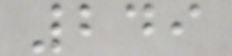249
